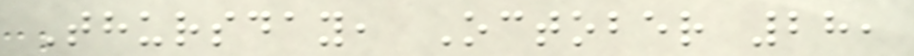Thursday, October 28,
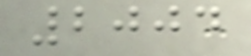2004
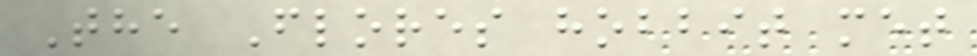The Flores hobbit met
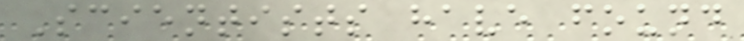Scientists have found
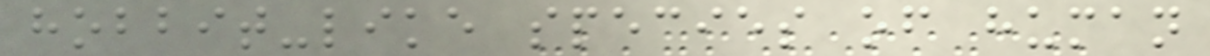hobbit-like species of human
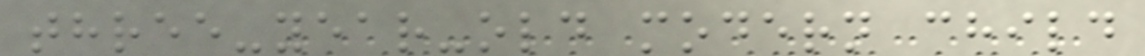three-year-old modern child
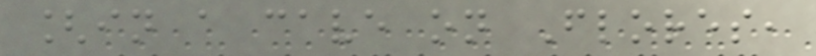[in a cave on Flores,
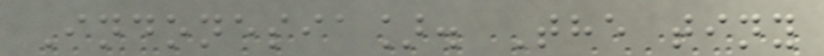Indonesia]. The tiny
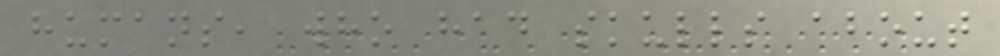humans, who had skulls about
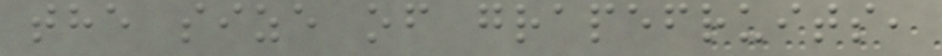the size of grapefruits,
